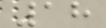18
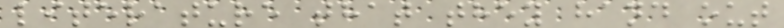literature that they hand out
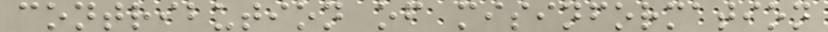contribution of misinformation
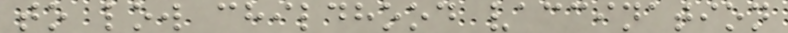to low childhood vaccination
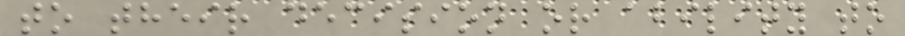to their decision or ability to
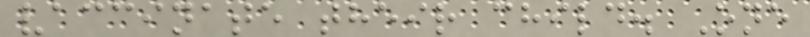vaccinate their child. One
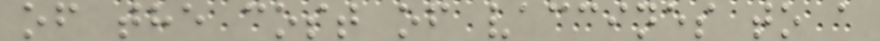of the cost of vaccines to a
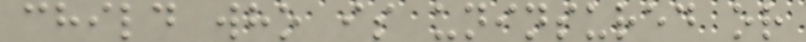child who is uninsured or
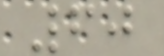60
